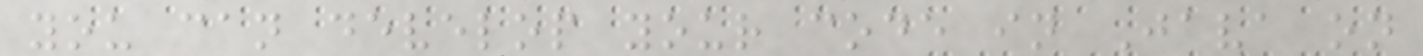you can develop your code in Java on
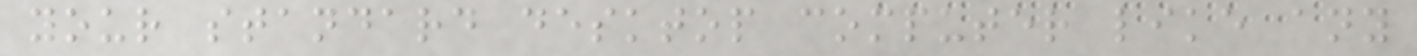your standard desktop computer like any
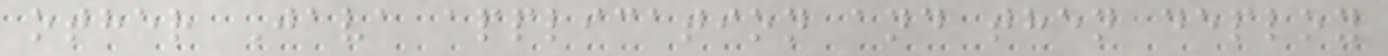other Java application and then deploy
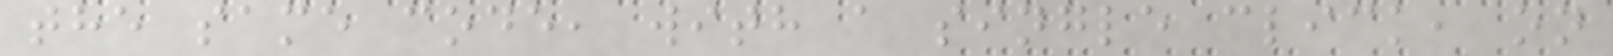the same code, with a single click, on
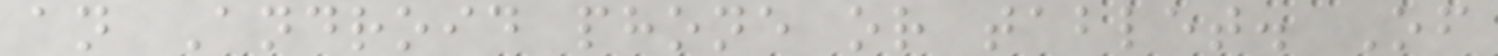an Android phone or tablet. Of
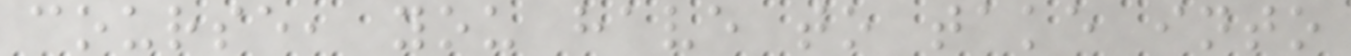course, you have to take into
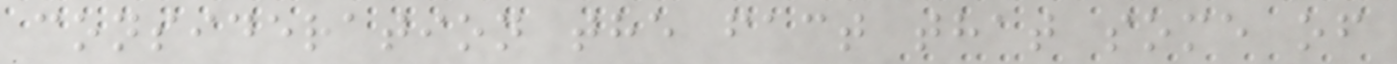consideration the fact that some of
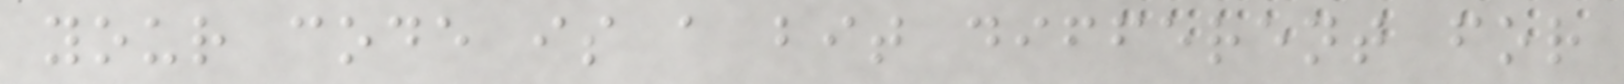your code is a bit different for
